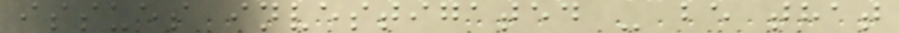issues investigated - be that
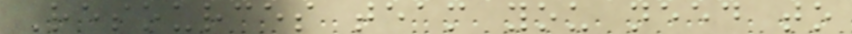Resources team you need to
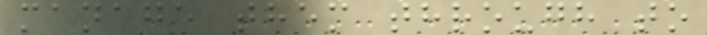manage them through to
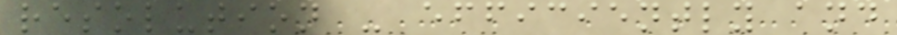resolution - efficiently and
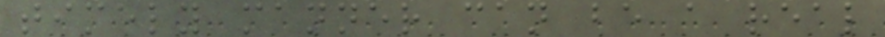timely manner can be a real
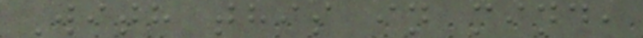With this in mind,
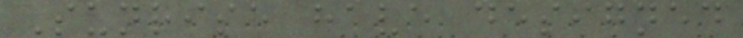Sunrise have designed
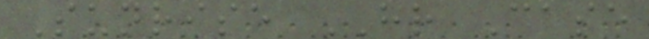Sunrise HR Case
